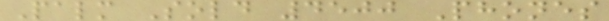Palm Sold 4500 Phones
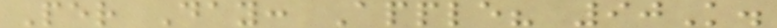Per Day: Apple? 90K.
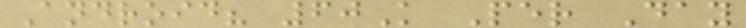Android? 60K Per Day
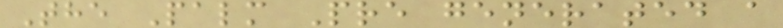The Palm Pre generated a
